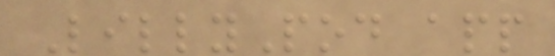LillyPod app
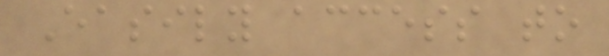Easily access to
